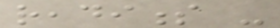readiness -
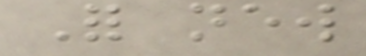For new
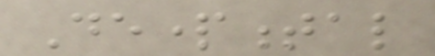Departmental
